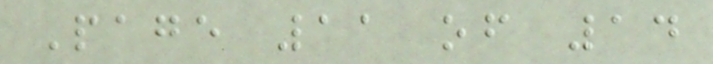Page 11 of 14
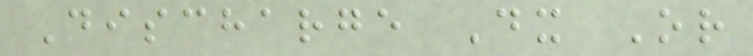Discharge Dx Or
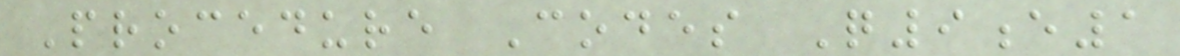Procedure Codes Q9e1
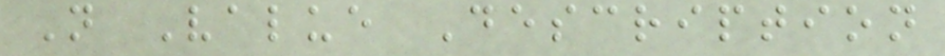N Value Description
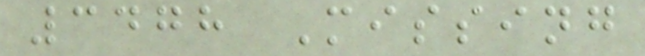3478 Missing
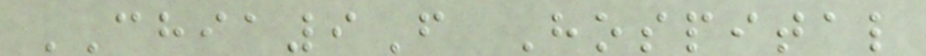CHIA9F Hospital
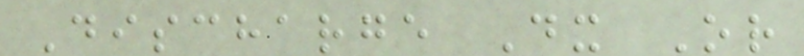Discharge Dx Or
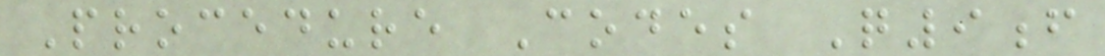Procedure Codes Q9f
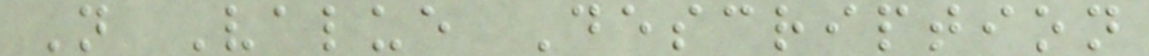N Value Description
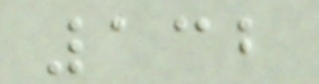132
